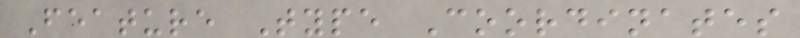Feature Type Coordinates
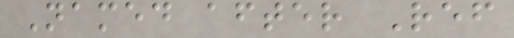Named after Ref
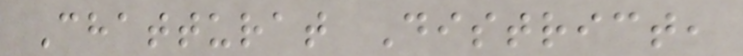Chatturat District,
